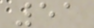51
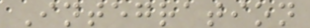Integration
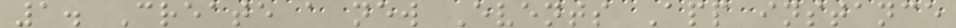1. Create a new Events App instance
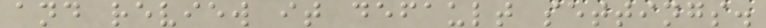and review it default settings.
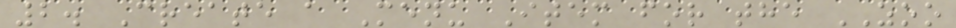2. Create a Menu Item for the ZOO
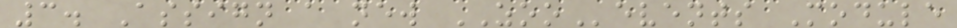3. Assign a new ZOOevents Module
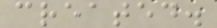created.
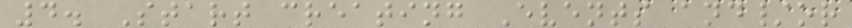4. Start creating Events and/or
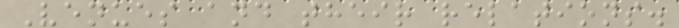Venues and their relations.
